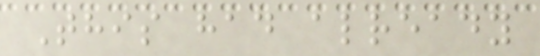This had already
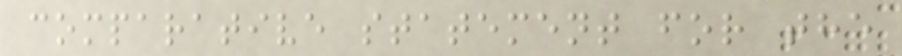comparative statement for the
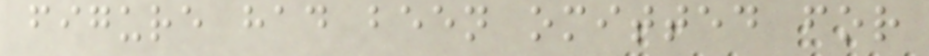figure had been omitted for
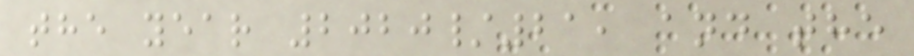the year 2020/21, and the
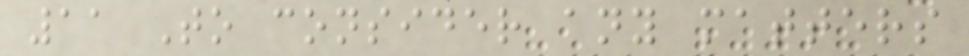11 To consider any matters
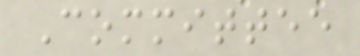Committee
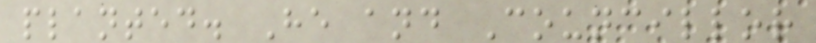planted. He and Councillor
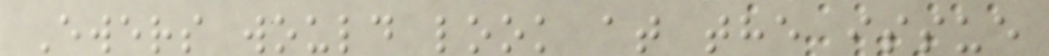Ewers would look at the issue
